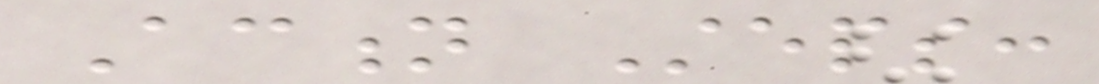Action Steps:
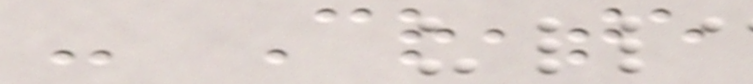- Create
